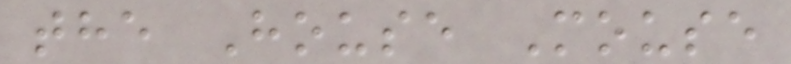the House Mouse
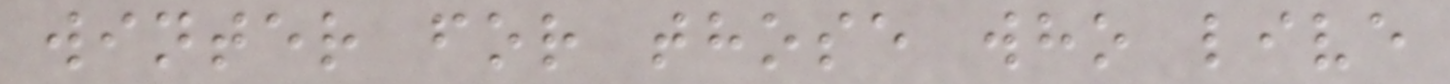winter for those who live
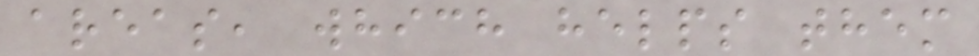areas, which helps them
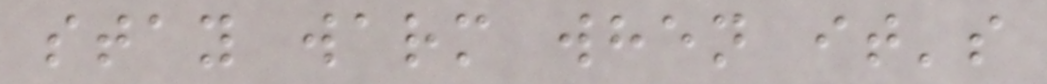stay warm when it's
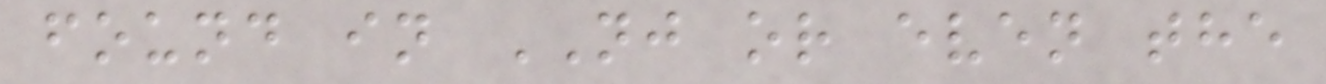found in NJ or even the
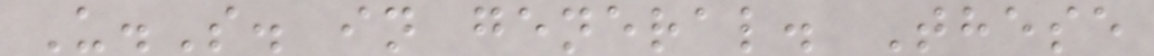U.S. in general. These
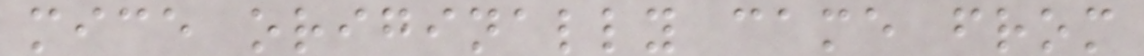mice originally came from
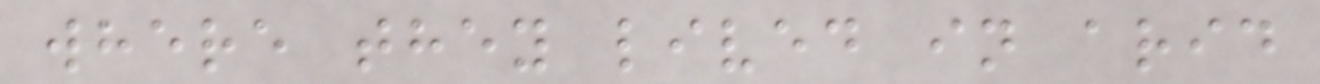where they lived in arid
